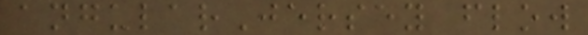angularJersey flow
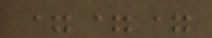===
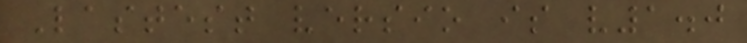Lastest versio is v1.0
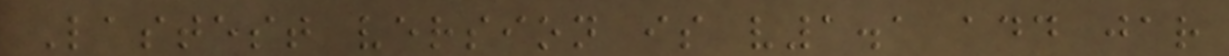Lastest version is v1.1 add jar
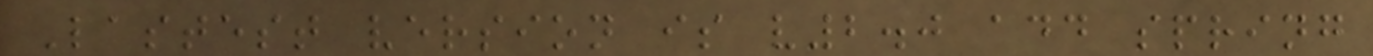Lastest version is v2.0 add spring
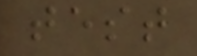test
